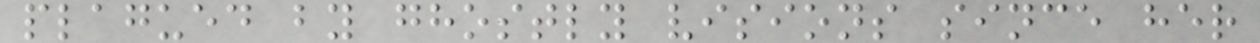plagued by ghostly visions since her
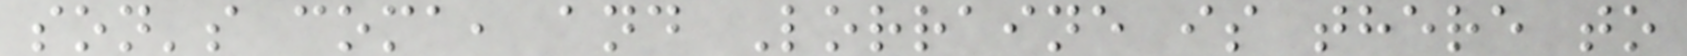son's coma, and Lorraine is there to
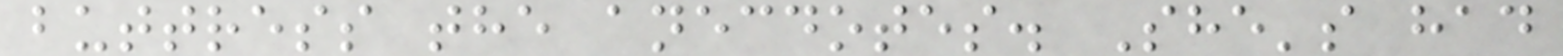buttress the anecdotes. She's had
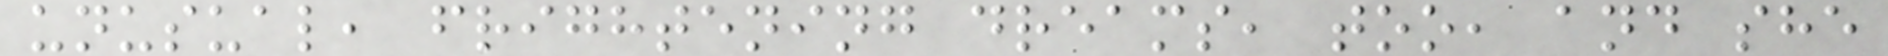unusual, frightening dreams, too, and she
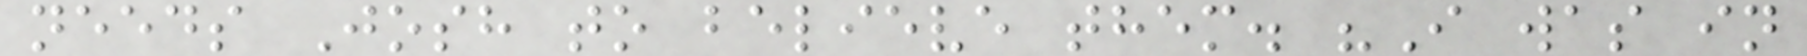needs Josh to believe them. "I was in
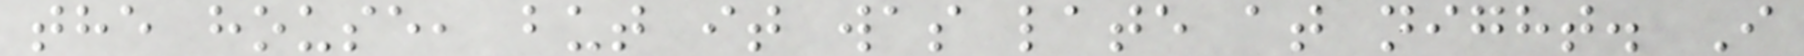the house, but it was late at night. I
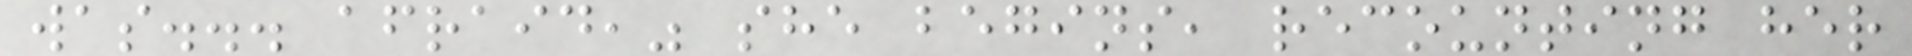was... afraid," she begins, recounting her
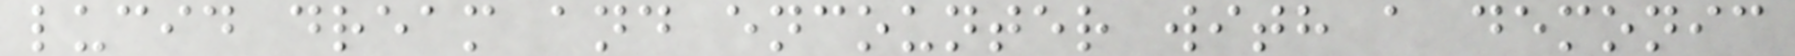lucid dream and encounter with a demonic
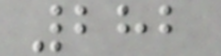282
